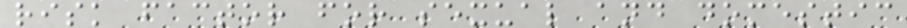risk factor for sexual and domestic
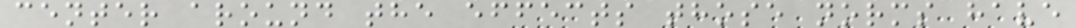center around the effects those norms have
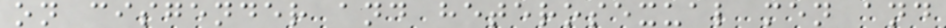on cisgender and heterosexual men and
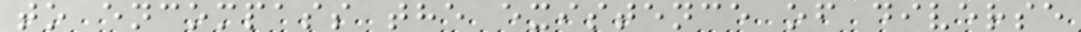to encompass the existence of diverse
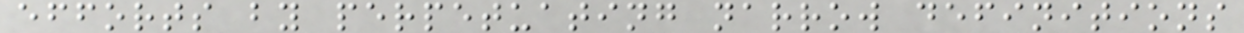efforts by perpetuating narrow definitions
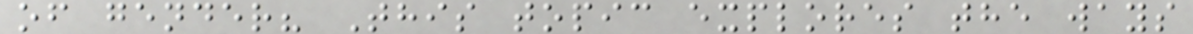of gender? This topic explores the ways
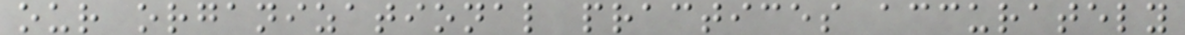our organizational practices accurately
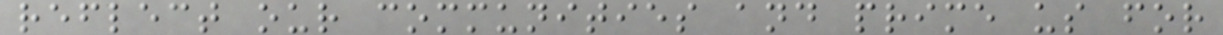reflect our communities and prime us for
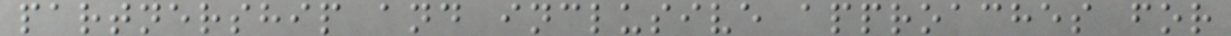partnership and inclusive approaches for
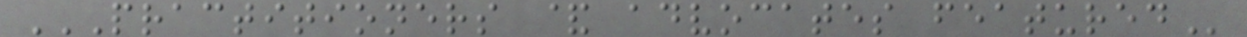PRACTITIONERS & ADVOCATES FEATURED
